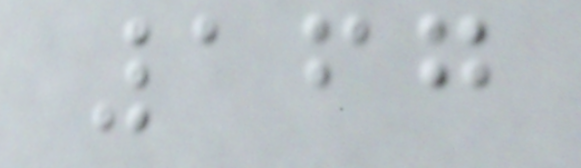167
